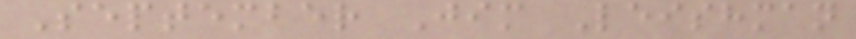September Jim Leishman
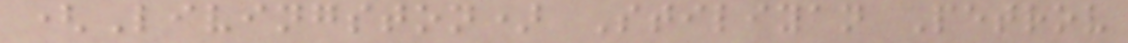(Livingston) Stiliyan Petrov
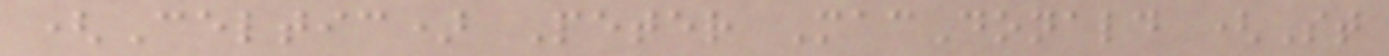(Celtic) Peter MacDonald (St
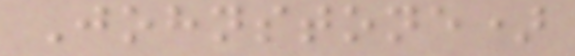Johnstone)
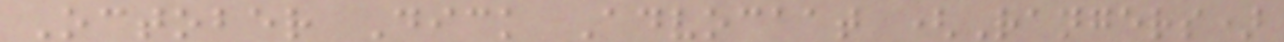October Dick Advocaat (Rangers)
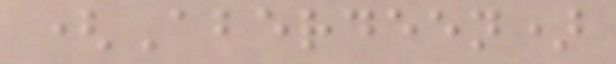(Aberdeen)
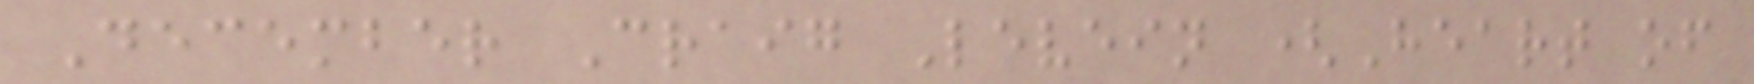December Craig Levein (Heart of
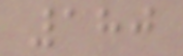180
